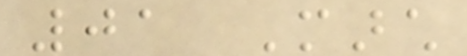01 March
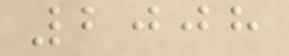2008
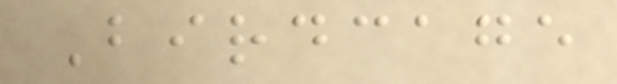Birdcage
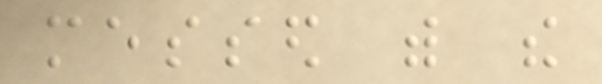messed with the
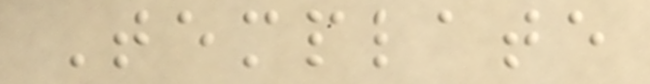Template
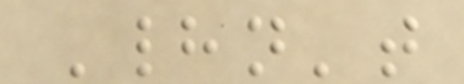Hadn't
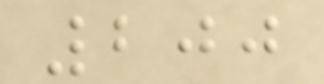200
